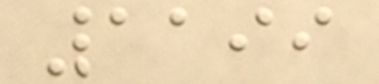1199
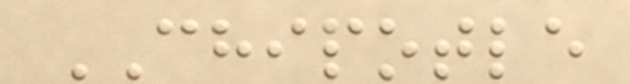CHIPOTLE
